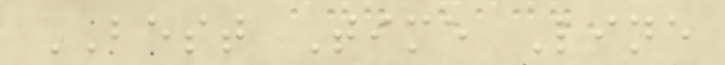BEST Time Line
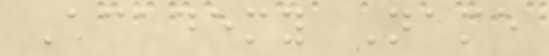Academy Name
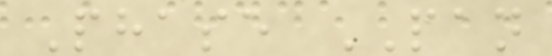Phase PAN
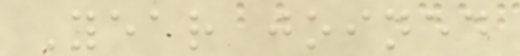Year joined
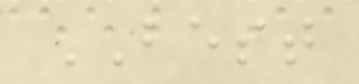BEST
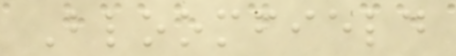Bloomfield
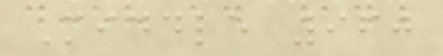Middle 960
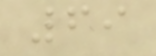69
